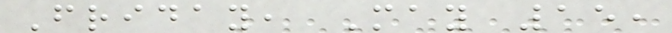Friday, May 15,
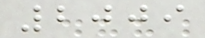2009
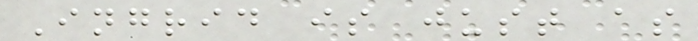Ingrid is just as
